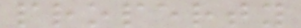property
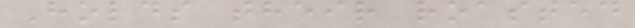Holds their roasted
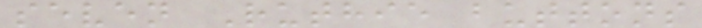seven Ruthie buttons
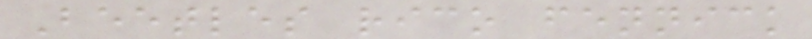Beetles rico fennick
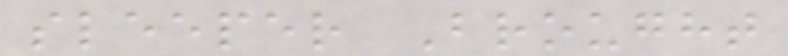sleeper Brought
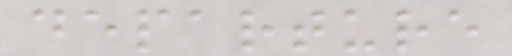departure
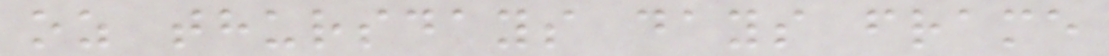oz thursdays days frame
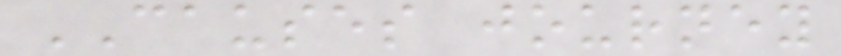CAUSES journey
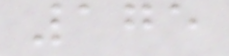175
